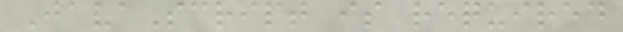JavaScript is required
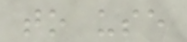to use
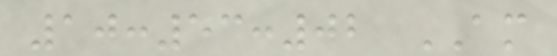10:53:02 AM
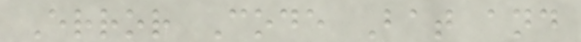Error Code Bat and
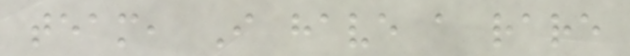team, I have a rare
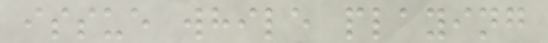issue while playing
